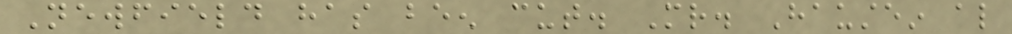Newfield has been cut. Mr. Haustein also
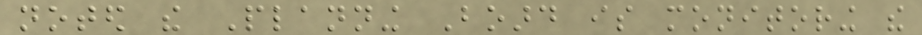noted the Planning Board is monitoring the
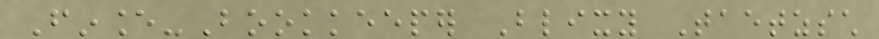Finance-Bookkeeper Blixy Taetzsch
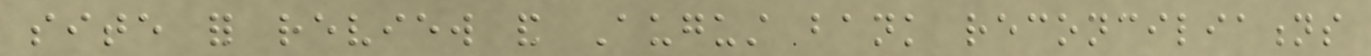site for review and August bank reconciliations
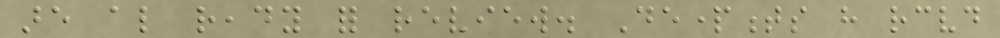are also ready for review. Departments have received
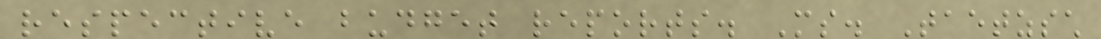respective budget reports. Ms. Taetzsch
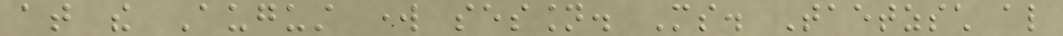at the August work session. Ms. Taetzsch also
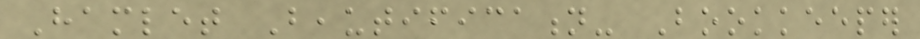Hamlet Beautification- Bookkeeper
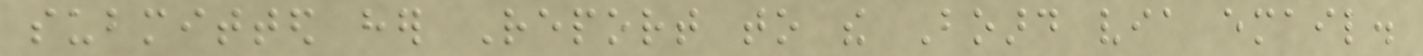submitted her Report to the Board via email.
